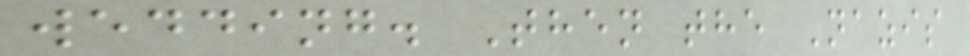wedding. Then the Nazis
